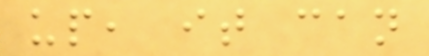up, it can
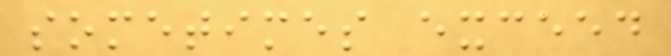sometimes exceed
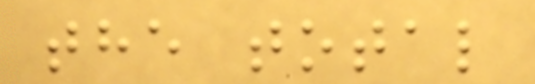the total
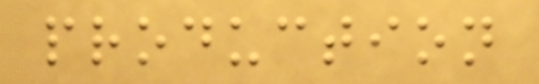production
